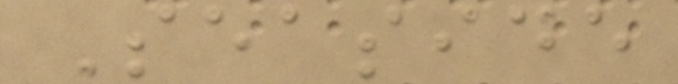Seaside
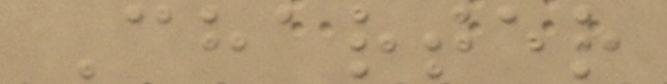Charter
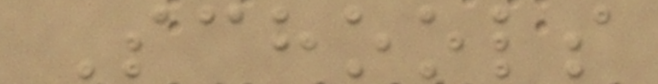Schools
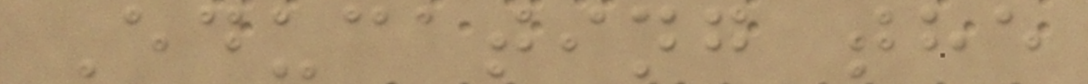Educating the
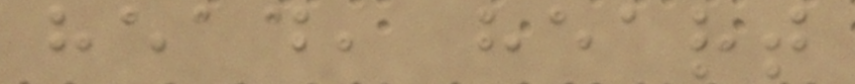head, heart
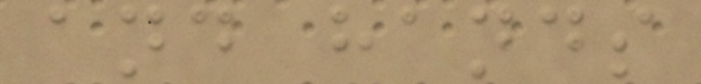and hands
